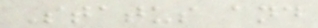Status and
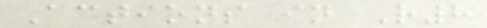Actions in R8
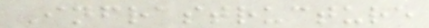Infrastructure
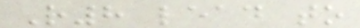R8 lead to
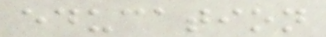education
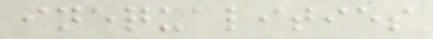inequalities
